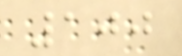100
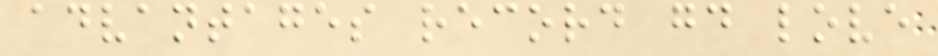advantages record good love
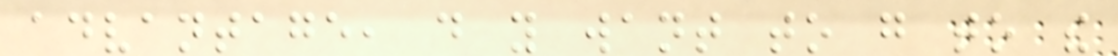advantage, do you want to go to the
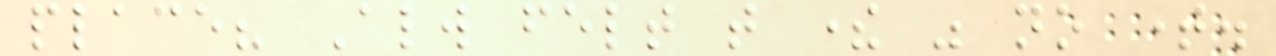place? Always felt that there was no time.
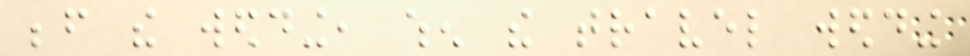before the wedding, when the travel wedding
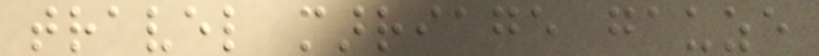travel marriage gauze
